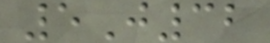5J32
